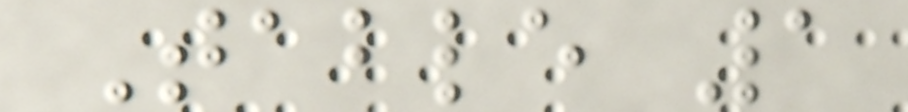Table 1
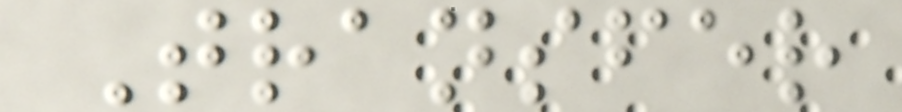Transfer
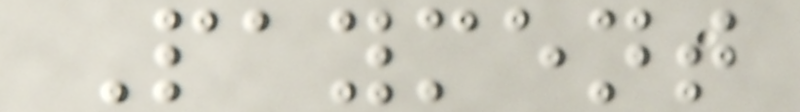Payment
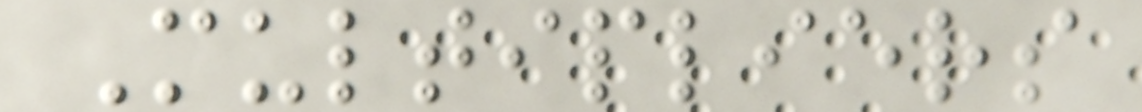Multipliers
